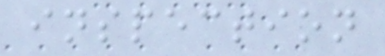inspection
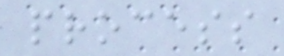process
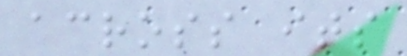across its
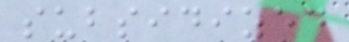subsidized
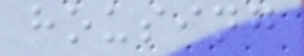housing
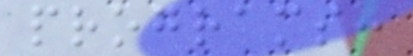programs:
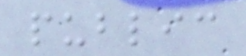public
